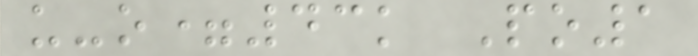u-o=43k Po1
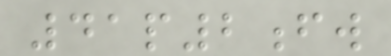41p2fw
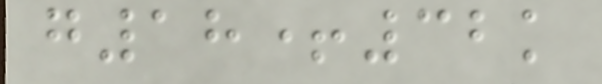g18+32k
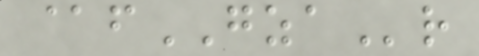@fGZAr
